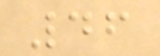46
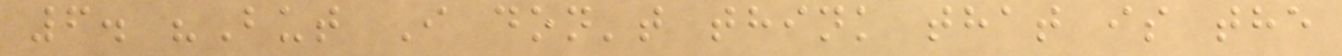6. "But I don't think that is the
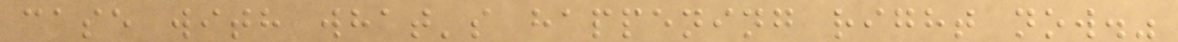case with what's happening right now."
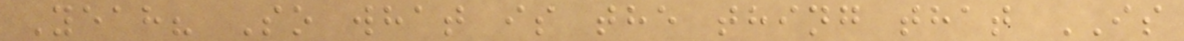Yeah? So what is the thing that IS
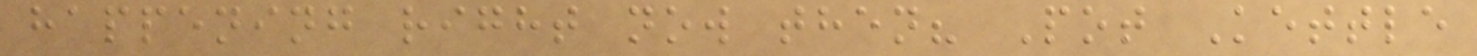happening right now then? Pot Kettle
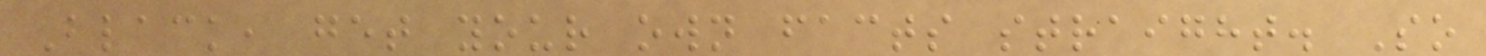Black, get your own facts straight. So
